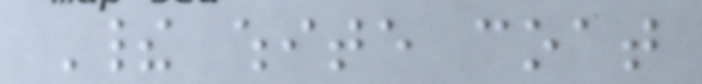Their white coat
